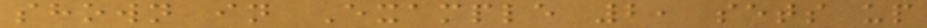shown in Example 2, sets up
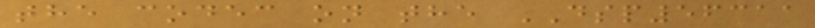the codec on the DSP56311
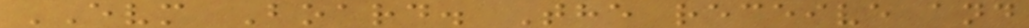EVM Board. The receive and
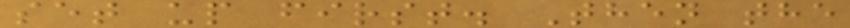set up first. Then the
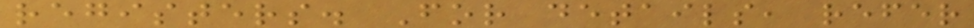registers. For details, refer
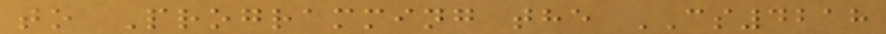to Programming the CS4218
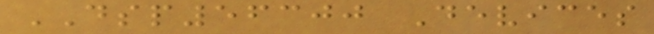DSP56300 Devices
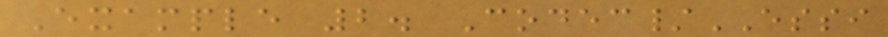Example 2. Codec/ESSI
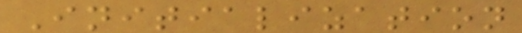Initialization
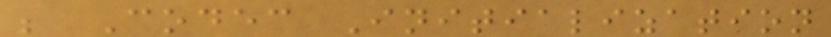; Codec Initialization
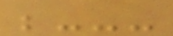;---
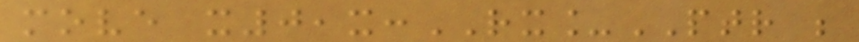move x0,x:RX_PTR ;
